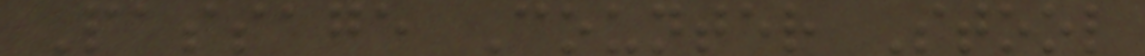Passage Counter Stool
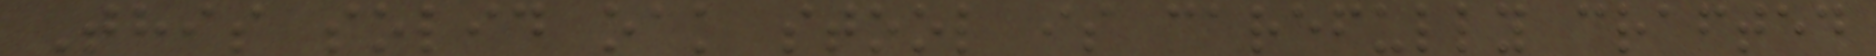This solid oak stool is carefully crafted
